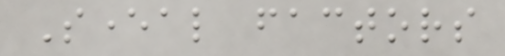Several factors
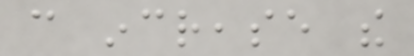can increase the
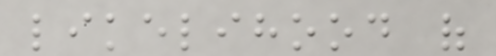likelihood of
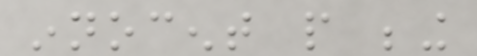innocent people being
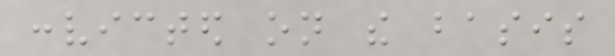convicted on the basis
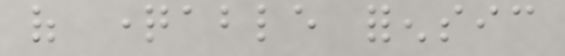of questionable forensic
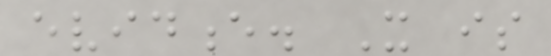evidence. It is
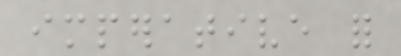imperative for
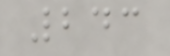243
